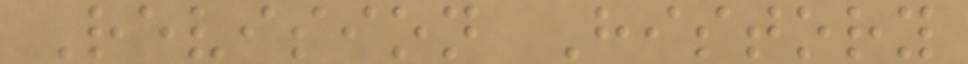Revision History
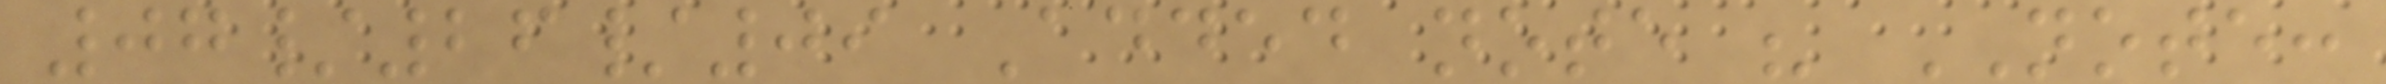07/26/09 Added note " NOTE:
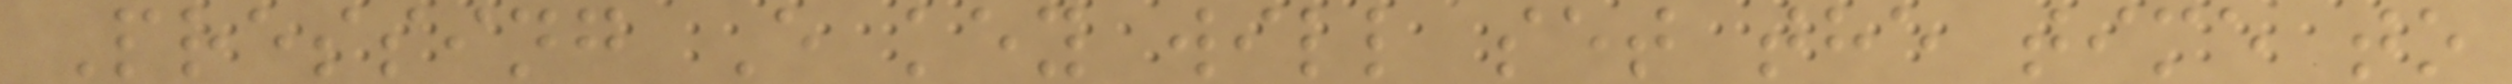Pressing E key will set the time to
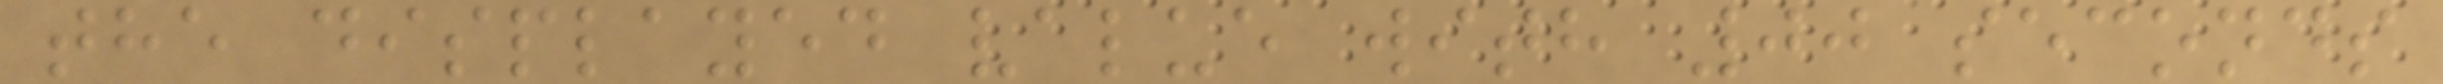the displayed value with 00 seconds
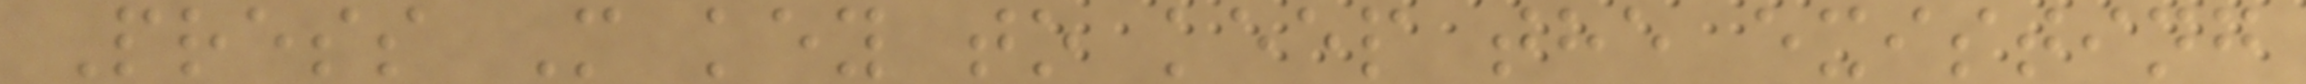Press M key to keep the existing
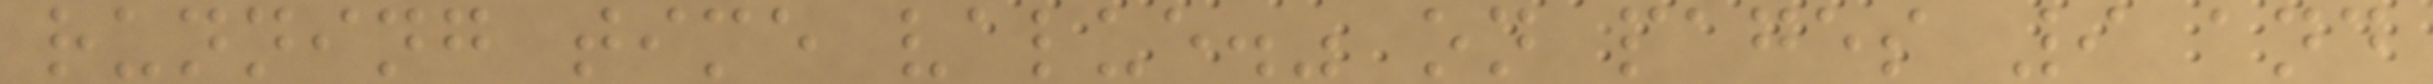running time value." on pages 9 and
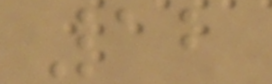12
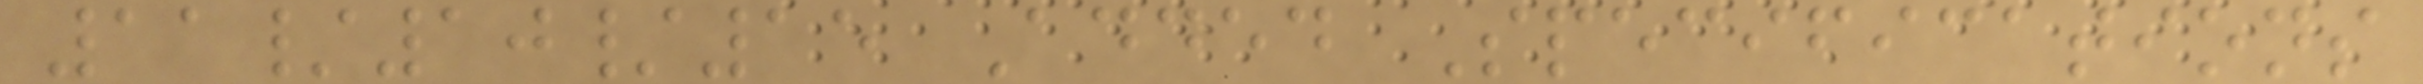11/10/15 Added Specifications
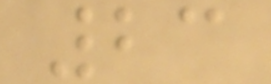23
